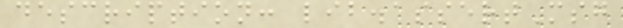description: lib.assertMsg
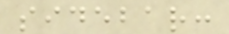sidebar:
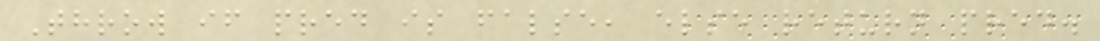Throw if pred is false, else return pred.
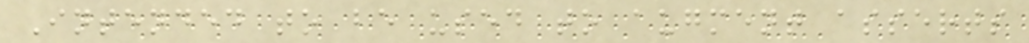Intended to be used to augment asserts
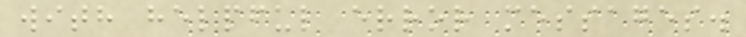with helpful error messages.
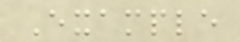Example
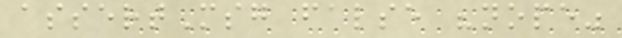assertMsg false "nope"
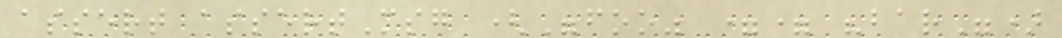assert assertMsg ("foo" == "bar")
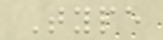Type
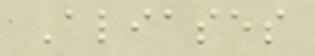Aliases
